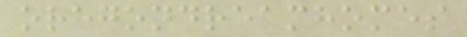oregondreamhomes
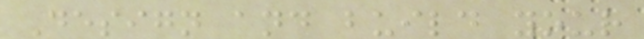Design and build your
